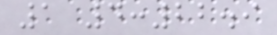1 4:22.9
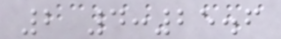2 4:25.6
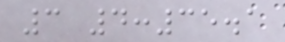3 4:35.1
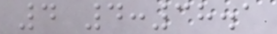4 4:38.1
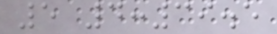5 4:39.5
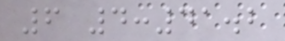6 4:41.2
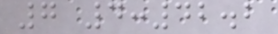7 4:42.2
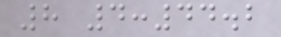8 4:44.2
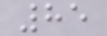85
